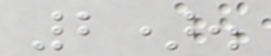2).
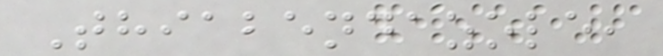Thiabendazole,
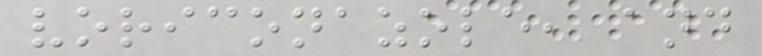voriconazole, and
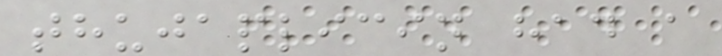thujaplicin had a
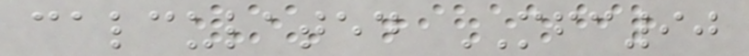calculated MFC90
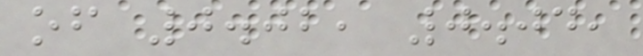of 0.02, 0.04,
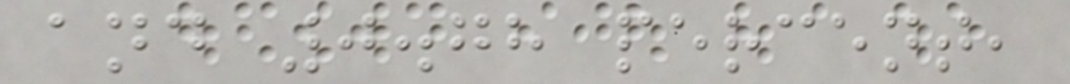and 0.78 percent,
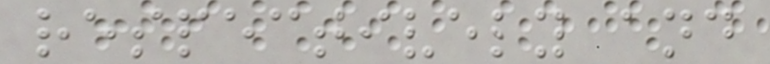respectively and
